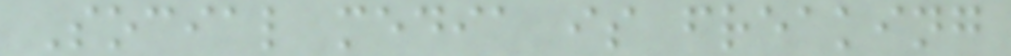Social media is freaking
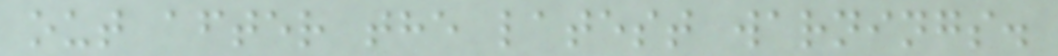out after the latest warnings.
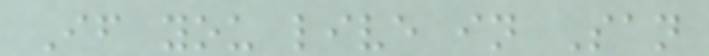If you live in San
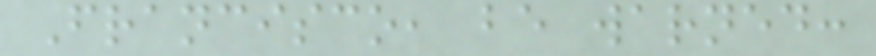Francisco, be warned:
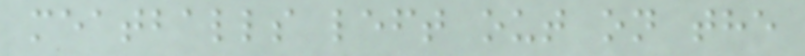meatballs left out on the
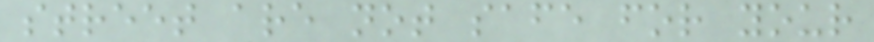street are not safe for your
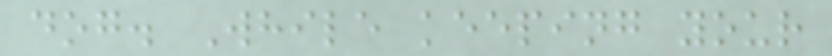dog. While keeping your
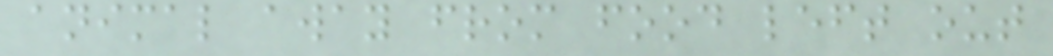animal away from food left out
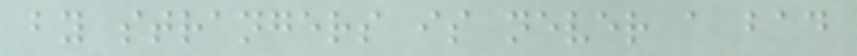by strangers is never a bad
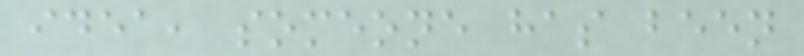idea, someone has been
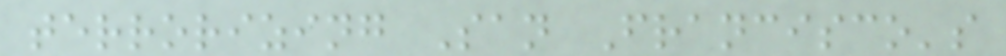terrorizing San Francisco's
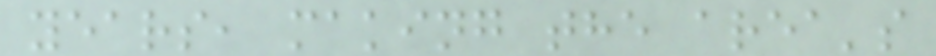years, making the area's
